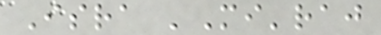Isra 'Mi'raj
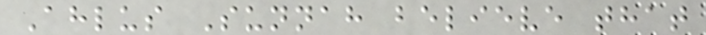Ahlus Sunnah believe that
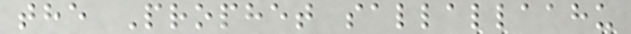the Prophet sallallaahu
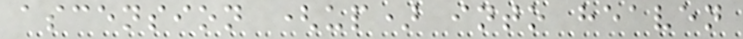ascension (up) into heaven
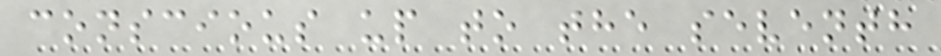conscious up to the seventh
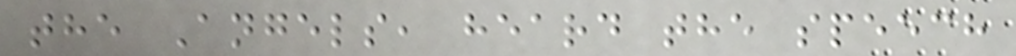the Angels, heard the speech
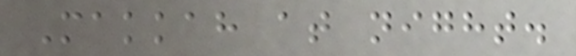Makkah at night.
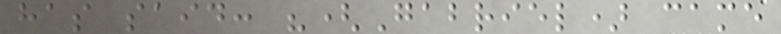has said: "(Gabriel) came
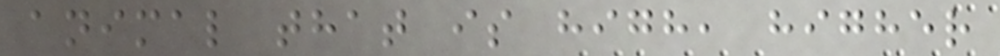animal that is high, higher
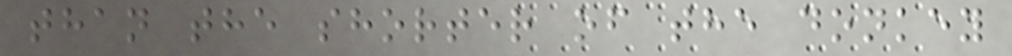than the shorter of the donkey
